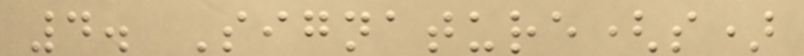4. Signature(s)
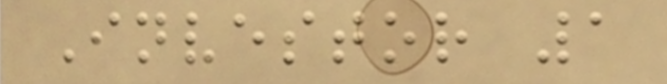Investor 1
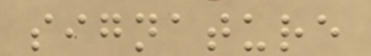signature
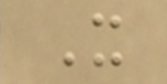X
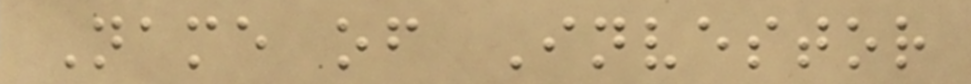Name of Investor
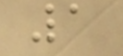1
